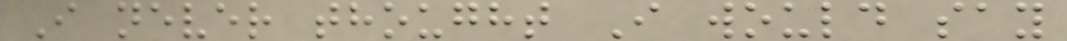I never thought I would say
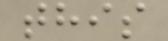this
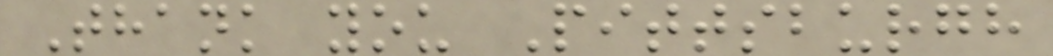Thank you Pittsburgh
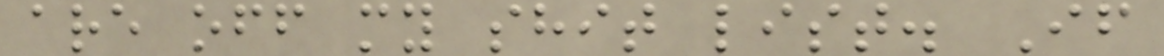are off my shit list. If
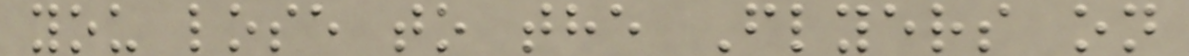you lose to the Flyers on
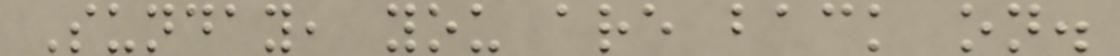Sunday, you are back on.
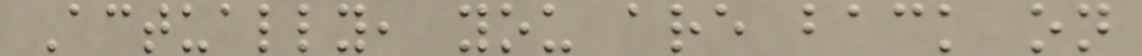Actually, you are back on
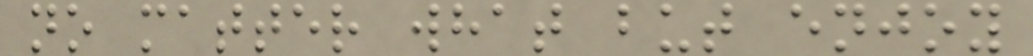no matter what but enjoy
